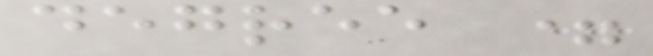degree =
